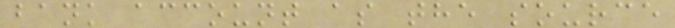bank account as the source
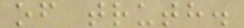of truth.
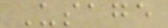Usage
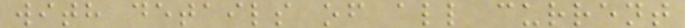with details of all current
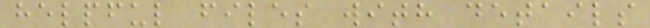helpful files with details
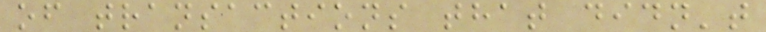of transactions that didn't
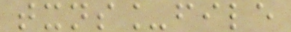txns_file
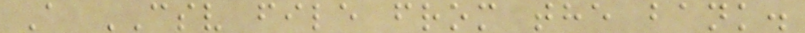A CSV file from the bank.
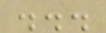...
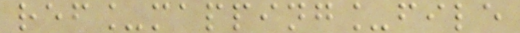ref_mapping_file
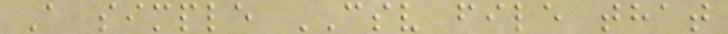A simple CSV file that
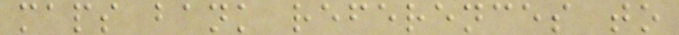maps bank references to
